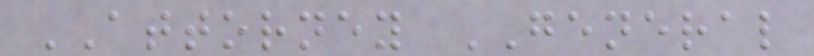ATTORNEY GENERAL
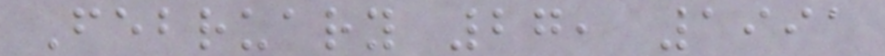February 27, 1991
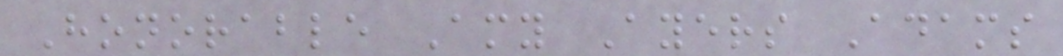Honorable Amy Ayers Adams
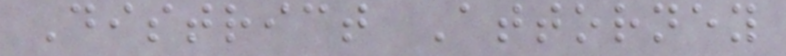District Attorney
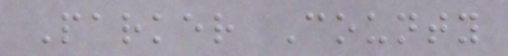Parker County
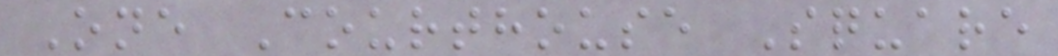One Courthouse Square
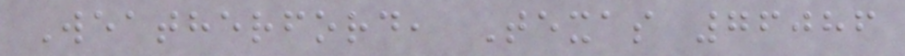Weatherford, Texas 76086
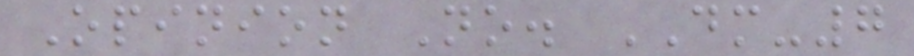Opinion No. DM-7
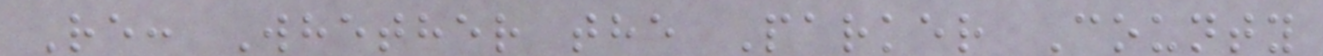Re: Whether the Parker County
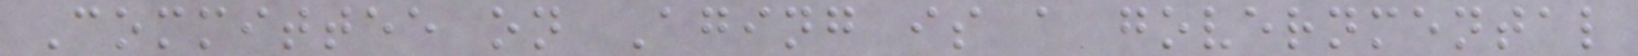Committee on Aging is a governmental
